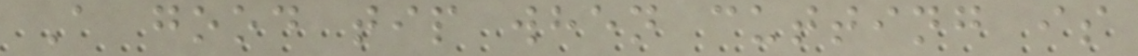A good tip when cutting is
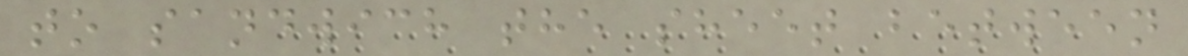to sandwich the sheet between
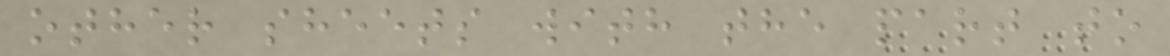other sheets with the part to
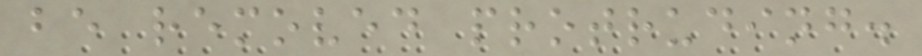be removed protruding.
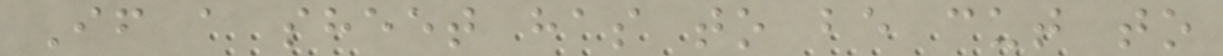If a sheet has to be cut to
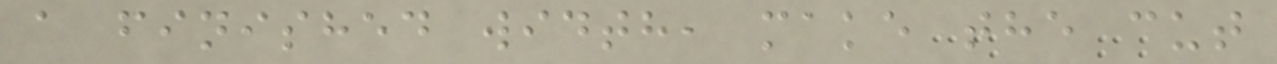a finished width, make the cut
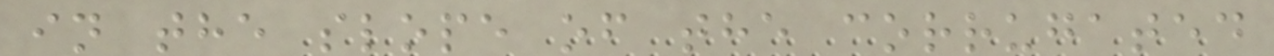in the slope of the corrugated
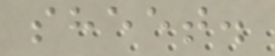sheet.
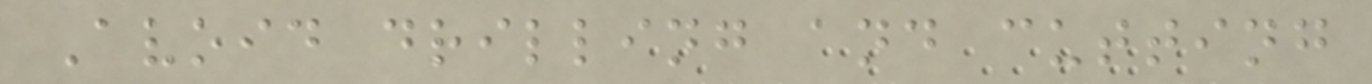Avoid drilling and cutting
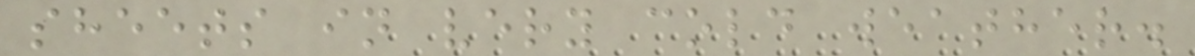sheets in very cold weather.
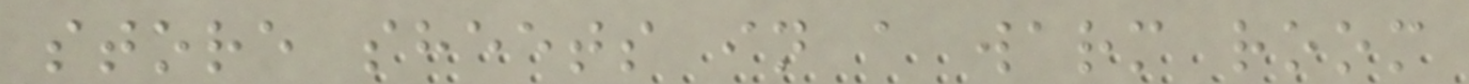store sheets in a warm room
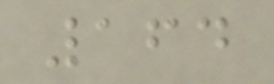164
